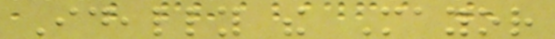Ideally the Mayor
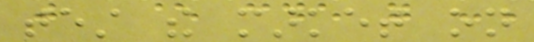test the market on
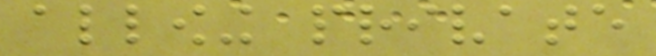allowing private
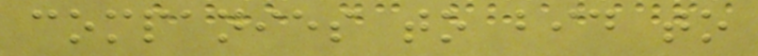companies to bid to
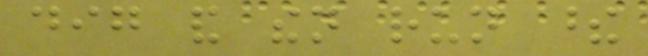dig and then run these
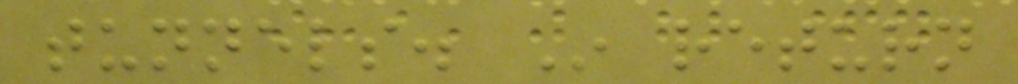tunnels. In return
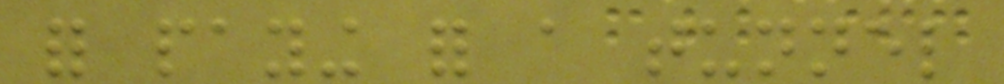for paying for a tunnel
